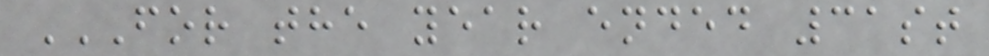FOR THE YEAR ENDED 31ST
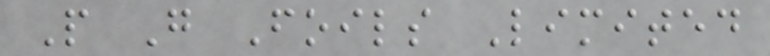P G Foils Limited
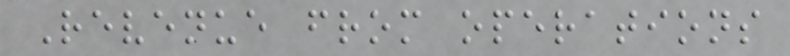Revenue from operations
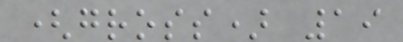(gross) 19
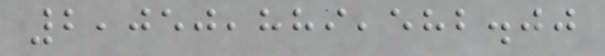2,050,889,582.00
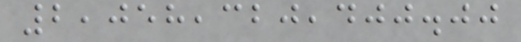2,058,320,400.00
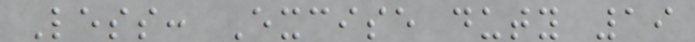Less: Excise duty 19
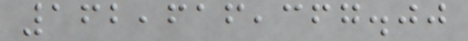162,616,367.00
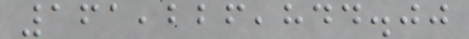161,226,844.00
